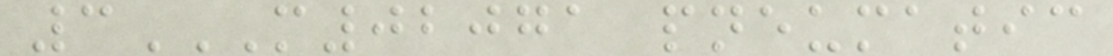3M02071 PNEUMATIC
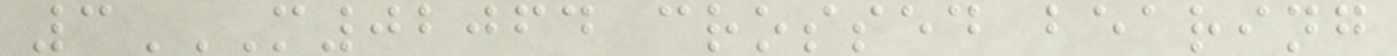3M02064 CROSSED BEARING
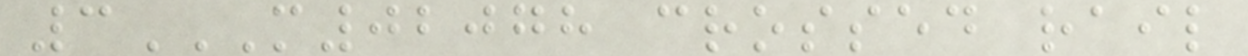3M02078 CROSSED RAIL
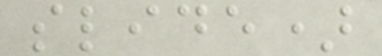slide)
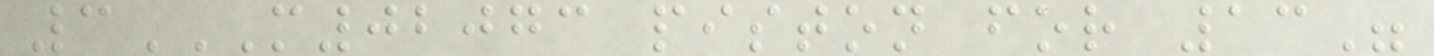3M02073 PISTON FOR 13"
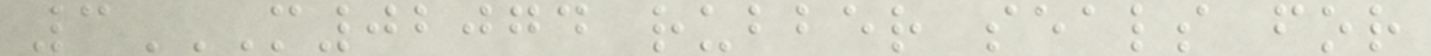3M02074 RUBBER SEALS FOR
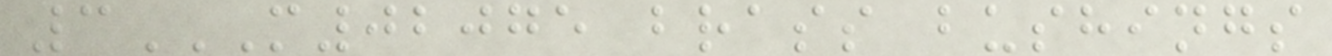3M02075 BRASS BUSHINGS
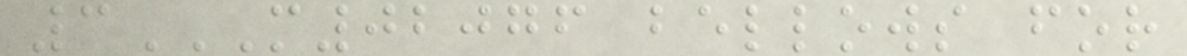3M02076 BELLOWS FOR
